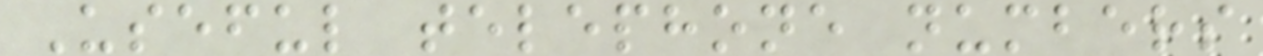Useful telephone numbers
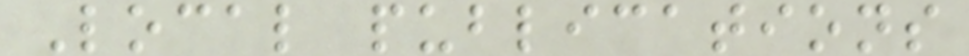Local publications
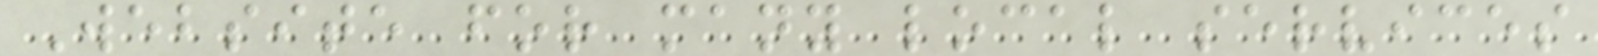Website for many local services
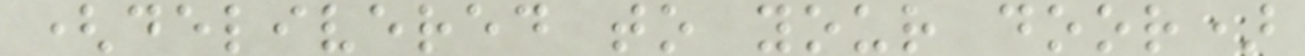(delivered to your door)
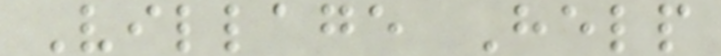Village Help
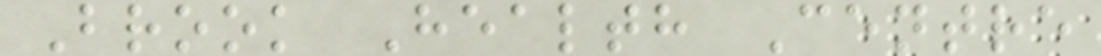Brook Health Centre
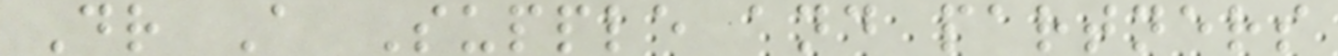Dr A Supple and partners
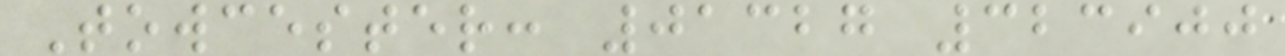Towcester: 01327 323900
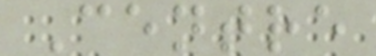Centre
